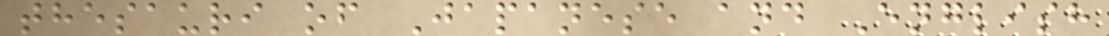thesauri of Japanese and English
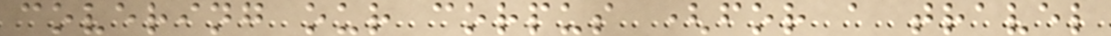covering our corpus (for a travel
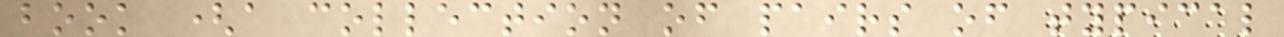book (a collection of pairs of typical
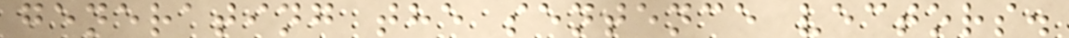generating the sentence vectors.
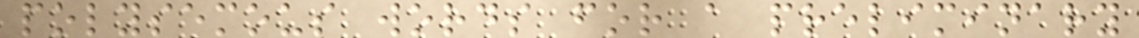polysemous words for a preliminary
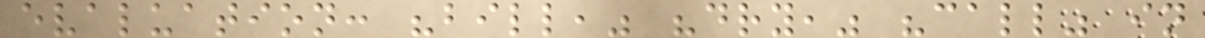evaluation: "bill," "dry," "call" in
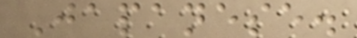Japanese.
